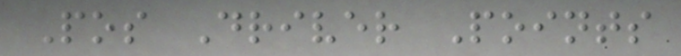Pos Driver Points
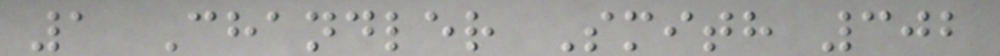1 Chandler Smith 302
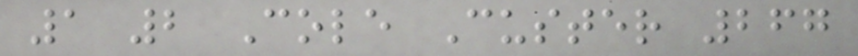1 2 Cole Custer 267
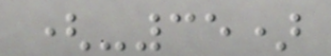(-35)
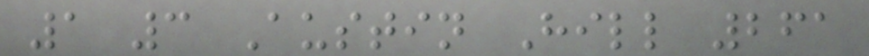1 3 Austin Hill 261
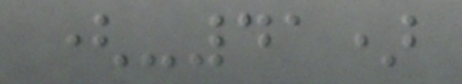(-41)
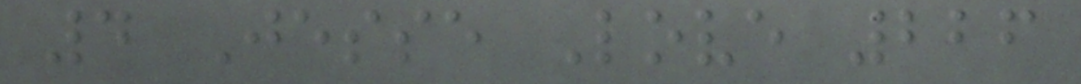4 Jesse Love 226
